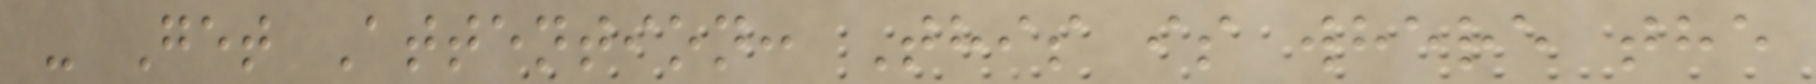- Get Attention: This is where the
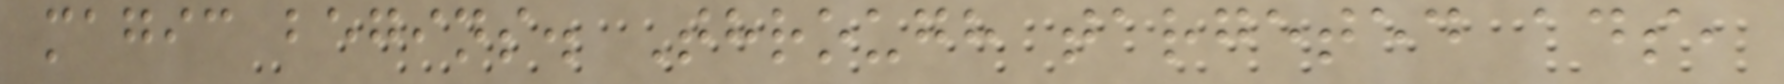magic begins. Through targeted ads,
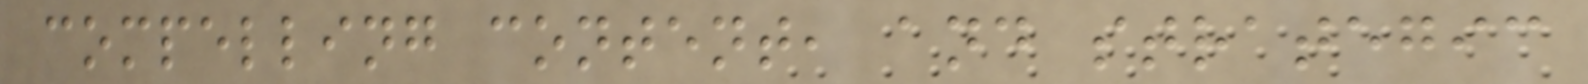compelling content, and strategic
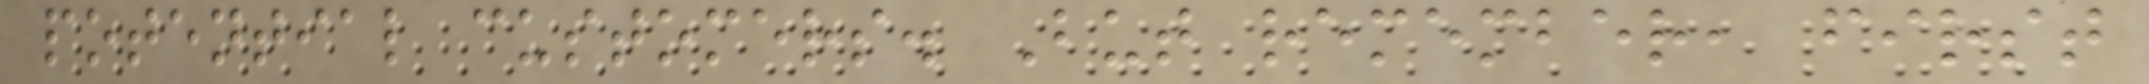potential customers. But remember, first
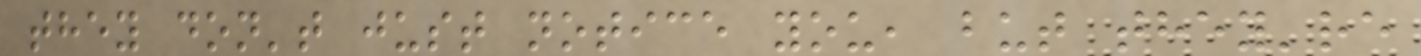they don't just notice you, but they're
